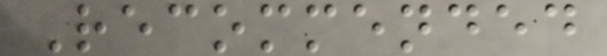Recommended
